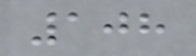108
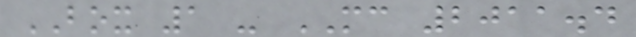BOX 1 - MC 2011.4
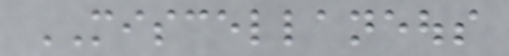MISCELLANEOUS
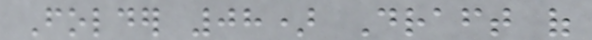Folder 08) Draft of
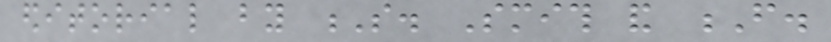editorial by S. Smith and F.
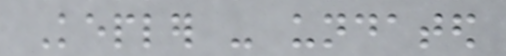Kepler - undated
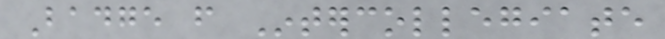Badge from Intercollegiate
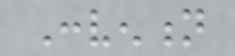Convention
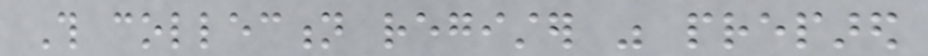This collection register was prepared
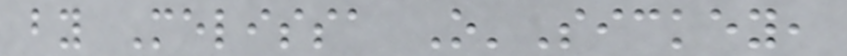by Melissa O'Sickey,
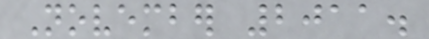November 2011.
